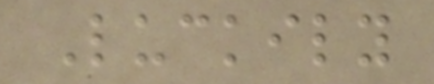Luckily
